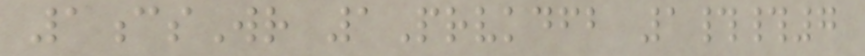1csWr 1Prvkdfb 1##7
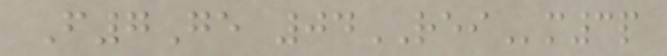F7Ge 04REIm3p
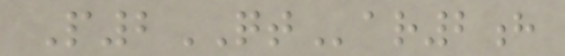P2QTar2h
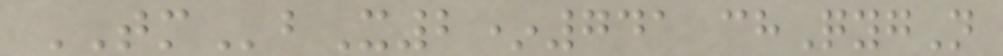TMbX2*741 chQygN
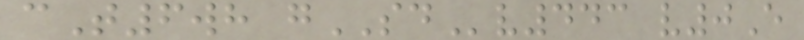cT6wh gSDv443 v0E
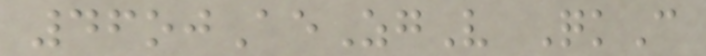46ojAeZgV QkC
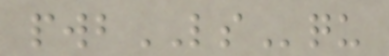pwbLSqu
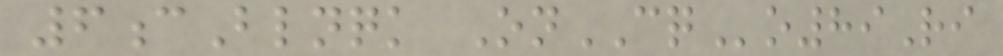6cBlnqk OnCQo89Ri
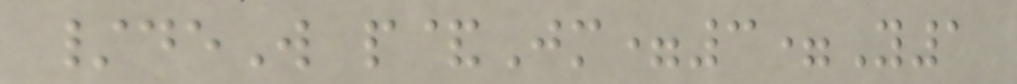/deW p&Jm=3=Y1
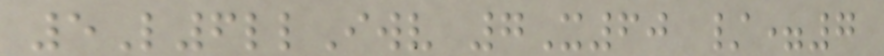5L6llIwv 7X60 /=7
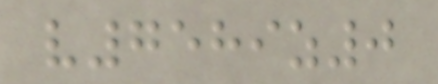v7589z0
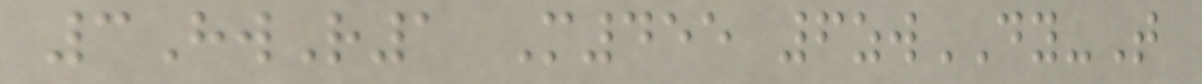3HwR1 M455 6zwDY-T
